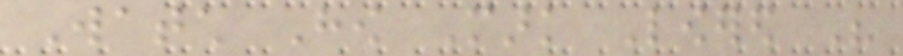Watch How Mark Lowered His
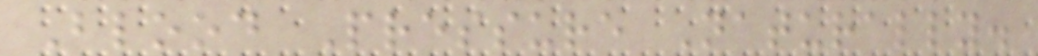Blood Pressure Naturally.
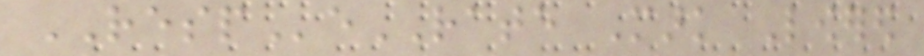RESPeRATE Mark Lowered
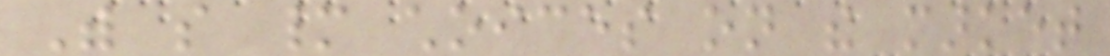With so many choices on the market
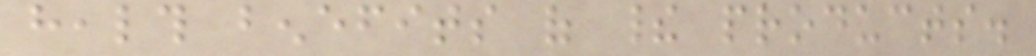health benefits of their products.
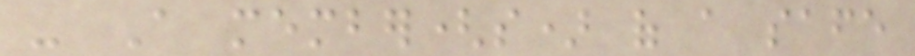- A member(s) of a safe
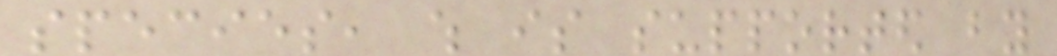species, which is supported by
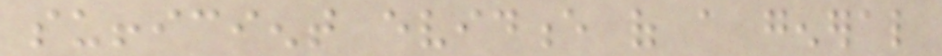sufficient evidence of a general
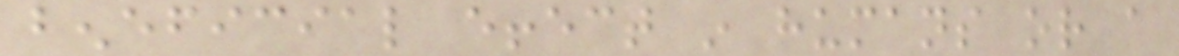beneficial effect in humans or a
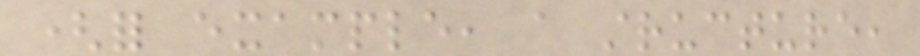(for example, a structure,
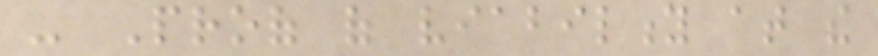- Proof of viability at the
